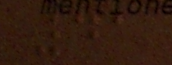41
